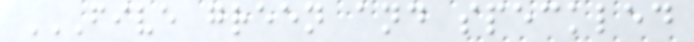FIVE GREEN AND SPECKLED
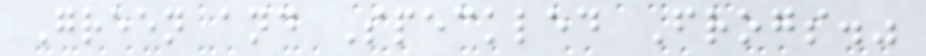Green and Speckled Frogs."
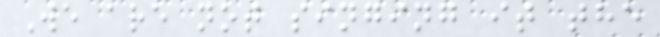We are not singing it the
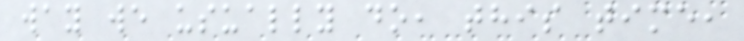way we usually do, this time,
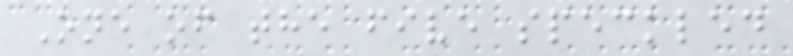One of the five speckled
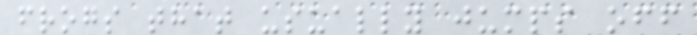frogs that usually jumps off
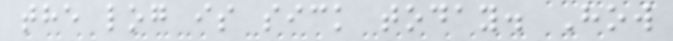the log is sick today. How
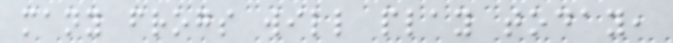many frogs will play today,
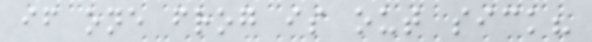if one frog is out sick?
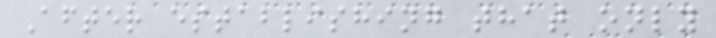After establishing that only
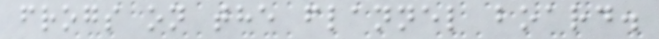frogs on the flannel board.
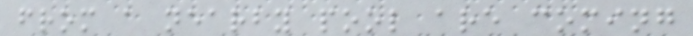from a nearby pool are coming
